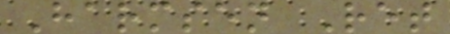Harmsen Ret
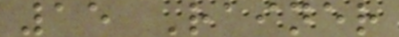15 Rainer
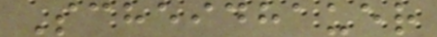Scheidhauer
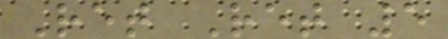Ret Ret 5
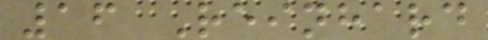16 Reinhard
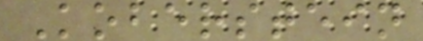Koberstein
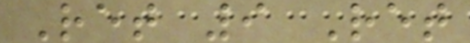Ret 9 Ret
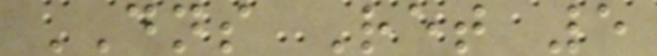DNS Ret 5
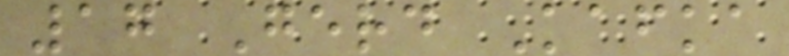17 Gerd Kafka
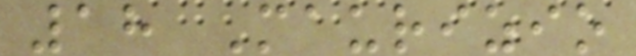18 Maurizio
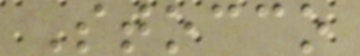Stocco
